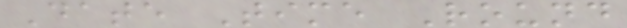Date Time Round
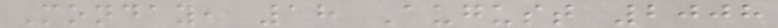Monday, 18 August 2008
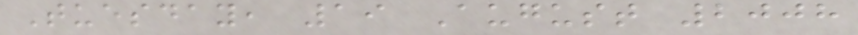Tuesday, 19 August 2008
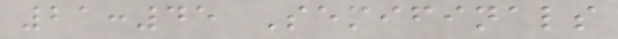21:45 Semifinals
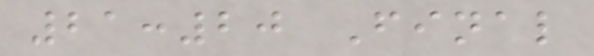21:20 Final
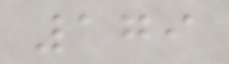179
